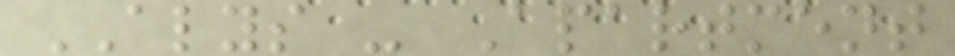ALYS - Apartment
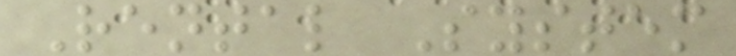Rental System
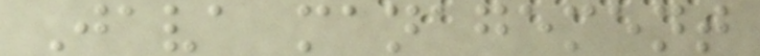Java management
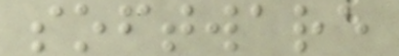software
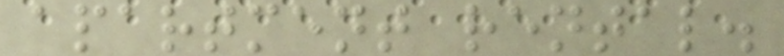apartment rental.
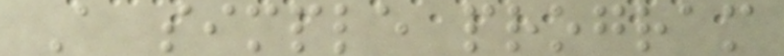A simple program
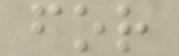for
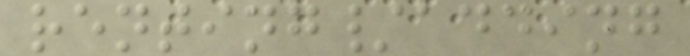renting/adding
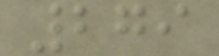279
